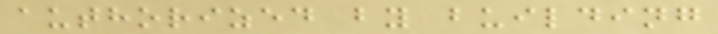authorized by building
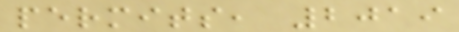permits, 2019
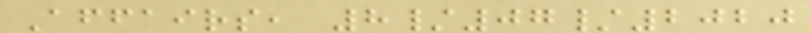Affairs, 8/07/2020
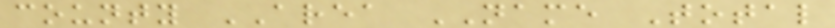county AREA NAME Total
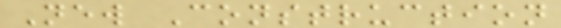New Construction
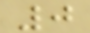0
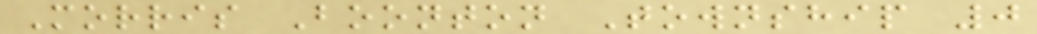Morris Boonton Township 0
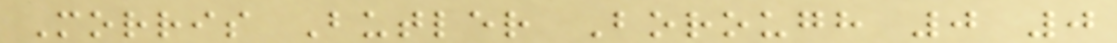Morris Butler Borough 0 0
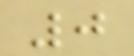0
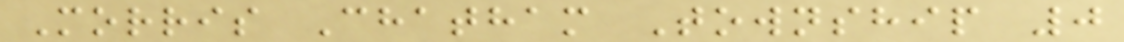Morris Chatham Township 0
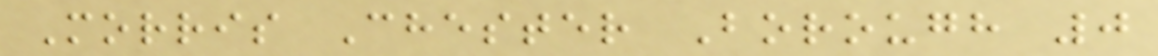Morris Chester Borough 0
